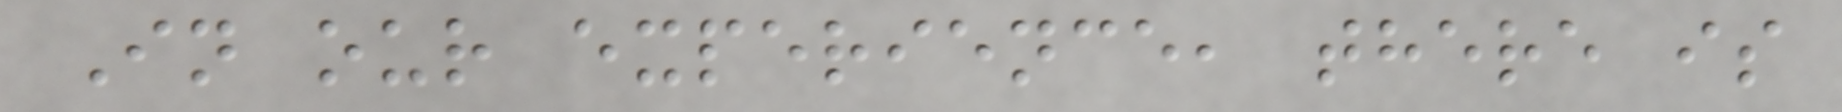In our experience, there is
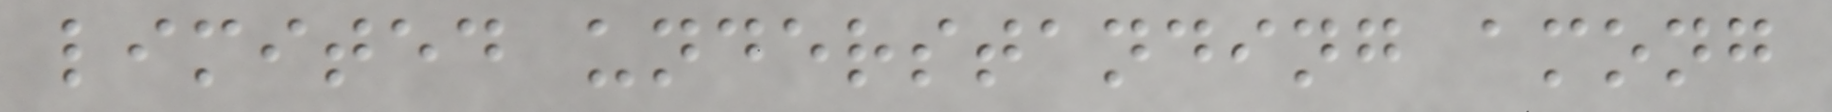limited understanding among
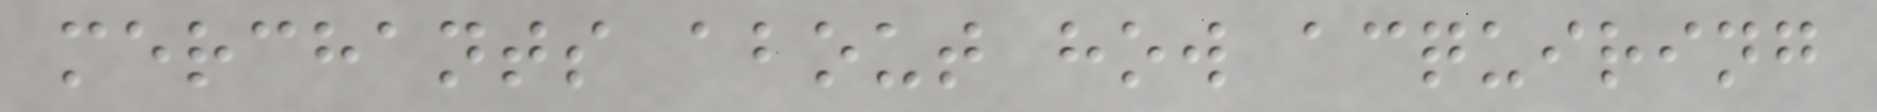merchants about how acquiring
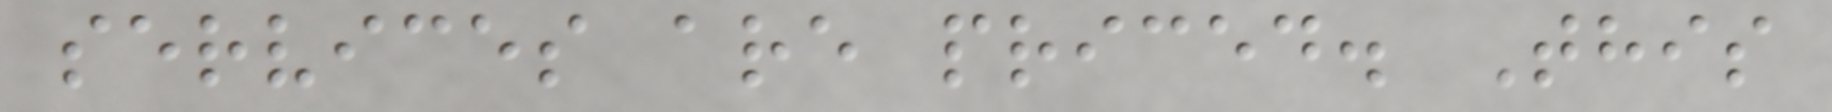services are priced. This
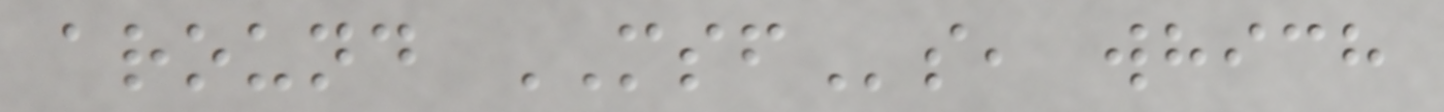around MSFs, which
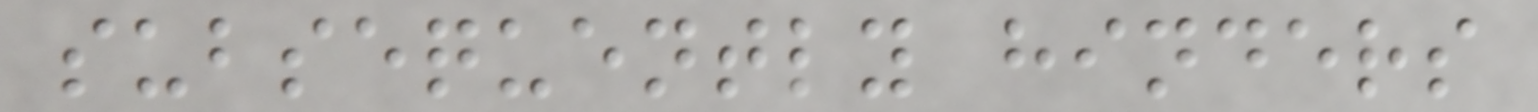subsequently hinders
